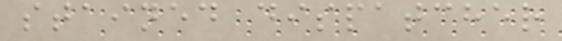stained dispatcher
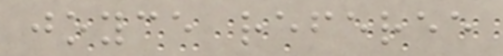joyce referee
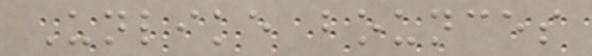Unlike bounces
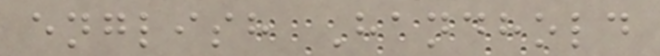english Handhold
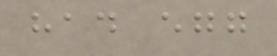had egg
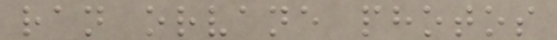ran orvane photos
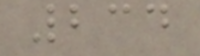234
